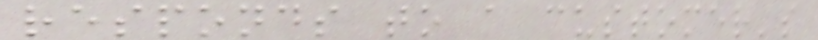responds to a customer's
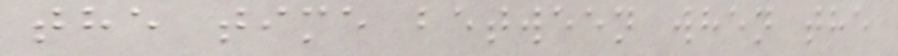the time between when the
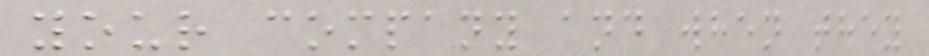your company and when they
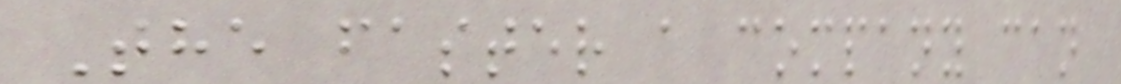The faster a company can
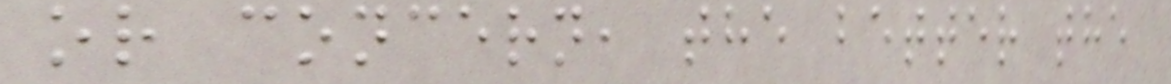or concern, the better the
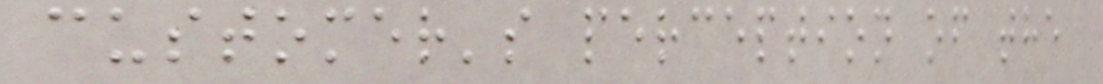customer's perception of the
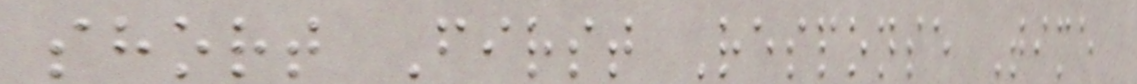short First Response Time
